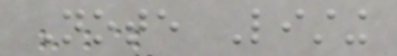Note Listing
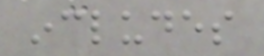includes
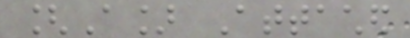[A] Attached
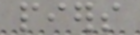piers
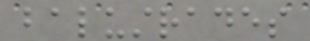balustrades
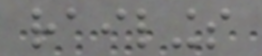railings
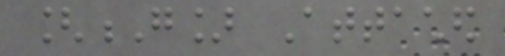[G] Attached
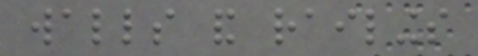walls and railings
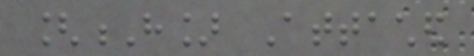[H] Attached
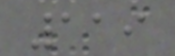119
